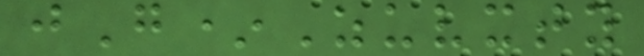jG*Zuvxty
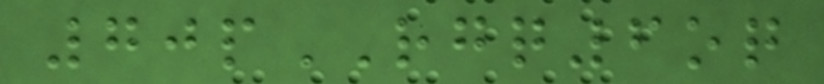70pRGQ6oq
